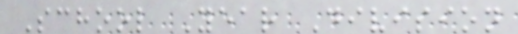School Year Division
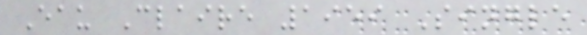Eau Claire 1959 Single
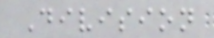Division
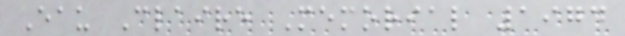Eau Claire Memorial 1974
